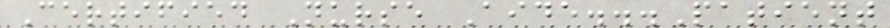Certified Nurse Aide...Patient
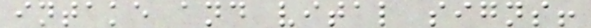intake and vital signs!
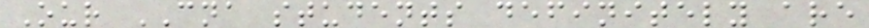Our CNA students definitely are
